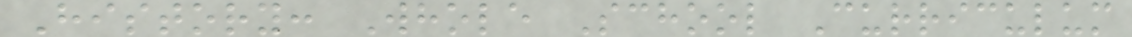History: Whole School Curriculum
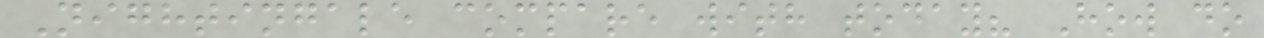Nightingale compare with today? How do
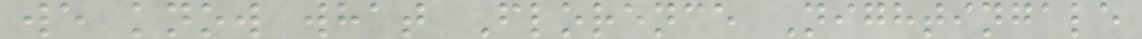we know what Florence Nightingale
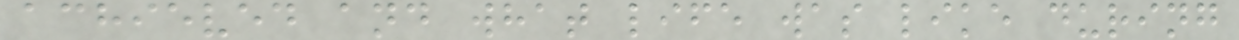achieved and what life was like during
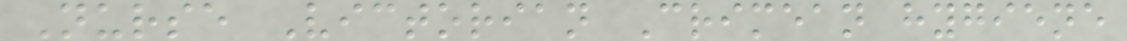Nurse Victorian Crimean hygiene
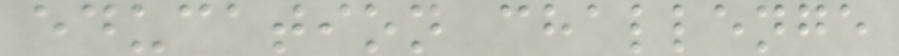education challenge
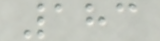183
